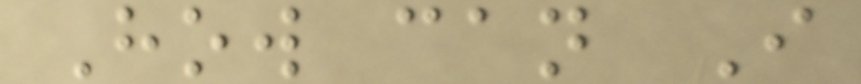How can I
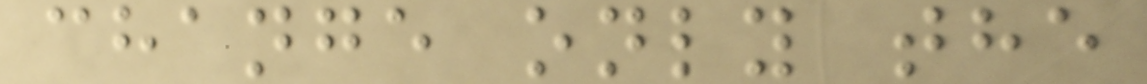change only the
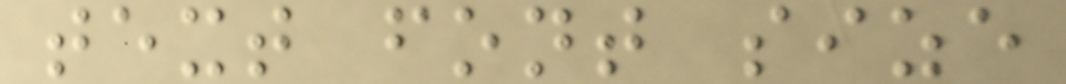text font size
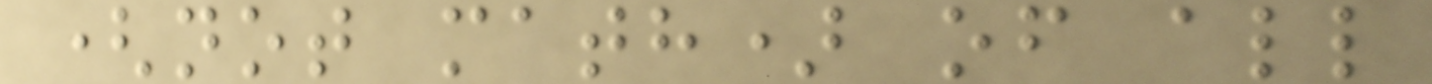(not math) of all
